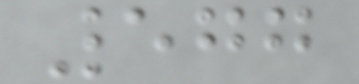577
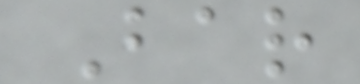Bar
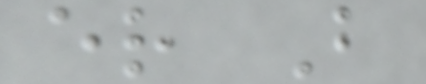er B
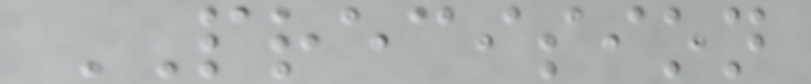PRECISION
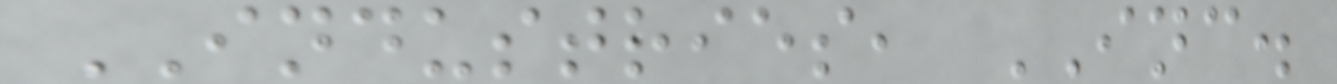INDUSTRIES, INC.
